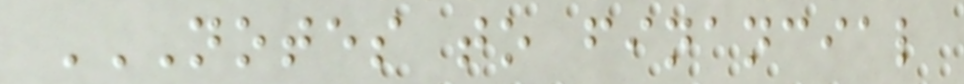NOTES TO FINANCIAL
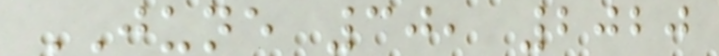JUNE 30, 2020
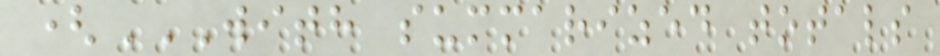(WITH SUMMARIZED TOTALS
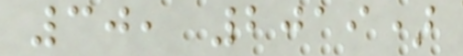30, 2019)
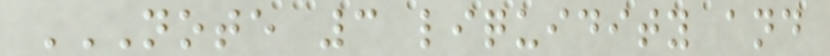NOTE 3 LIQUIDITY AND
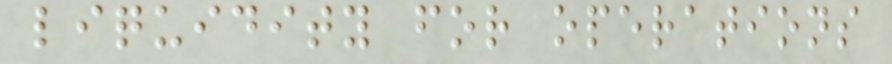liquidity for operations
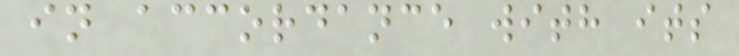in accordance with its
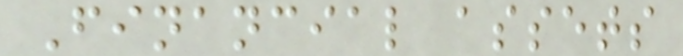Financial assets
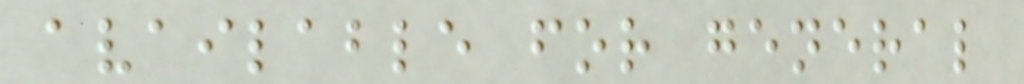available for general
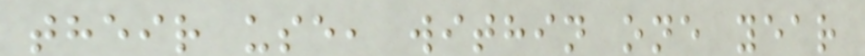their use, within one year
